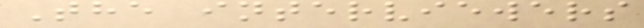The interviewers
